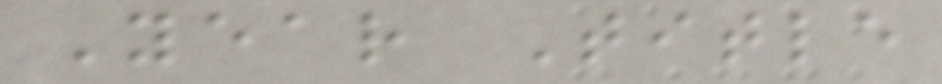Year Title
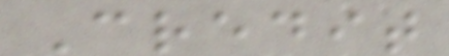Credit
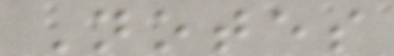Notes
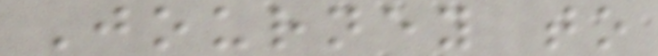Journey to
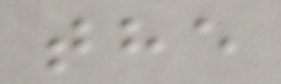the
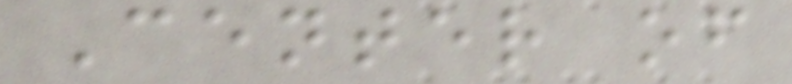Center of
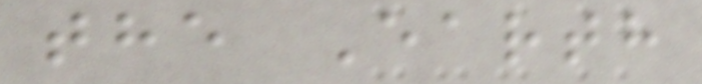the Earth
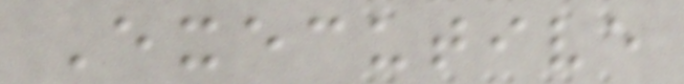Executive
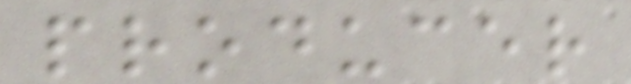producer
